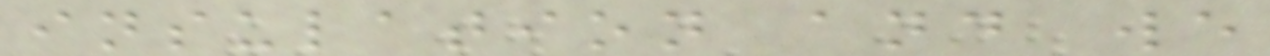insulation and we
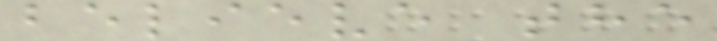believe the
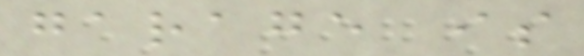garage is
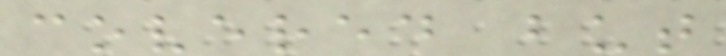covered but
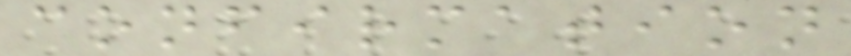confirmation
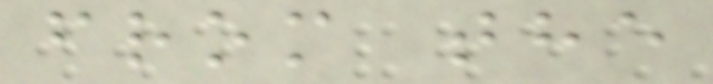from the
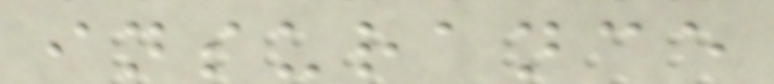insurance
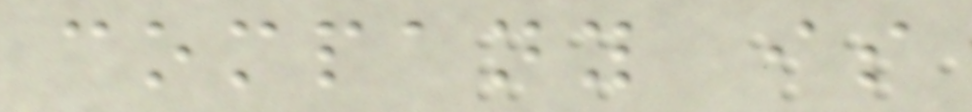company is
